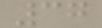37
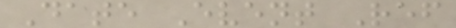Date Event Ref
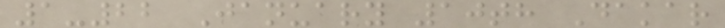1-22 January 10th Dakar
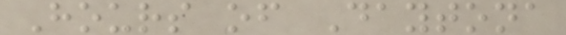Hours of Daytona
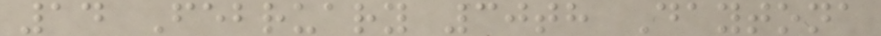14 February 30th Daytona
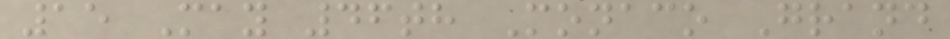15 May 46th Monaco Grand
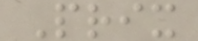Prix
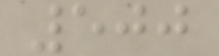500
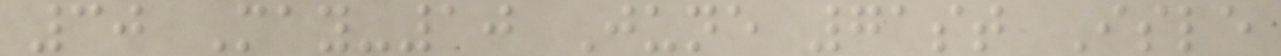30 May-10 June 71st Isle
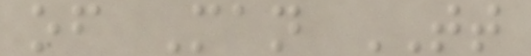of Man TT
